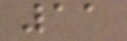11
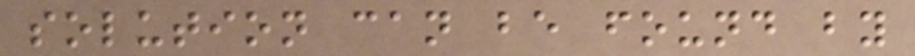solution can be found by
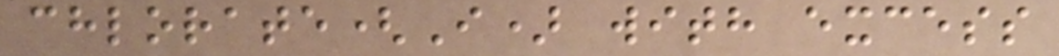chlorate(I) with excess
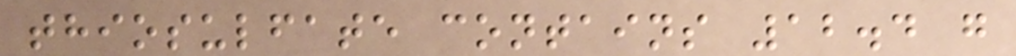thiosulfate contains 12.4 g
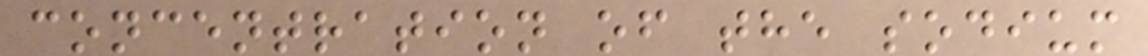concentration of the sodium
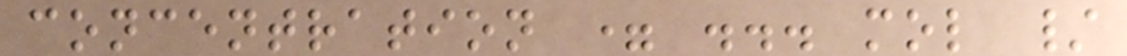concentration = ... mol /
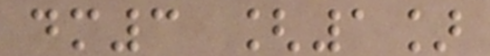dm3 [1]
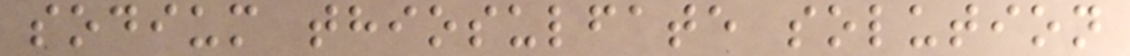sodium thiosulfate solution
